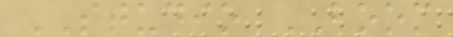STUDIO BOOM
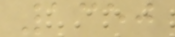1350
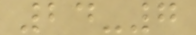24-7
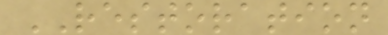RESTORATION
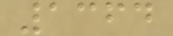1364
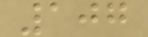107
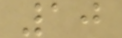10
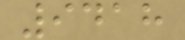9418
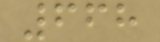668
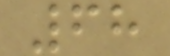68
